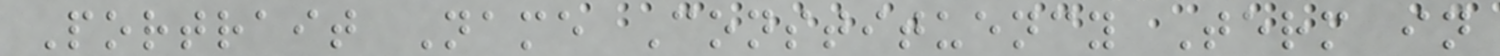Portrait Name Constituency Term in
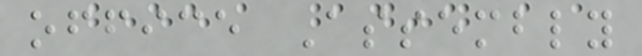office Assembly
